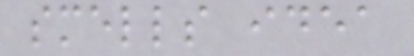smells idea
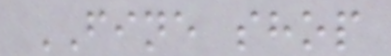FINE shop
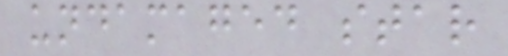undamaged star
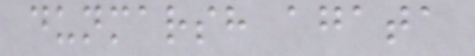dunmarsh agata
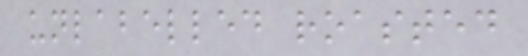unlabelled roasted
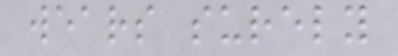wears surely
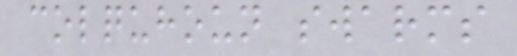colquhoun swarms
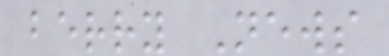berry News
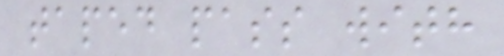taped pass with
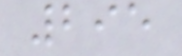295
